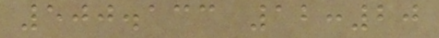500.133 12:20
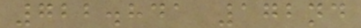722.841 172nd
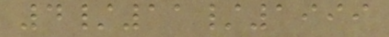4/11/1999
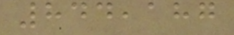844,187
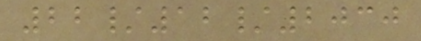22/12/2030
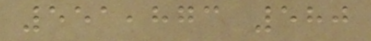551,873 580
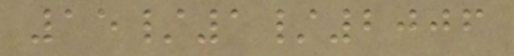15/1/2006
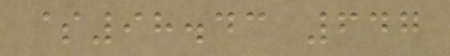$98.43 647
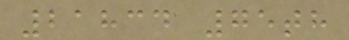21834 75th
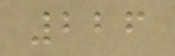226
